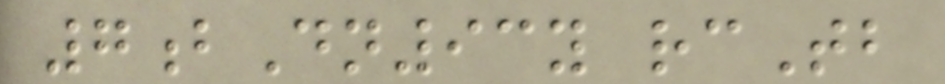7bDn93y rcTb
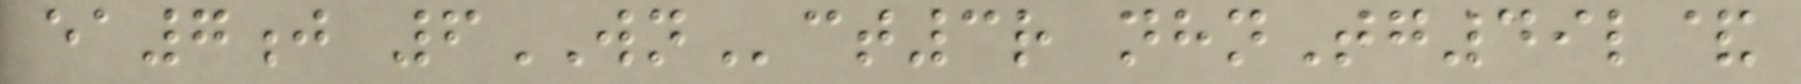ea7j 6WNct3r nhnTg49l&
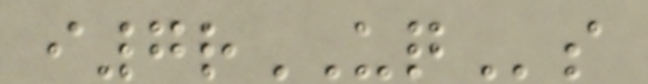i7rUQs
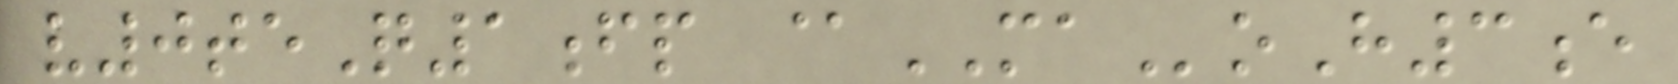v0teQ1fp @MAoH3e
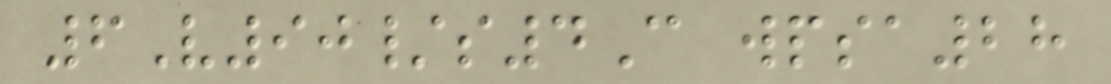6V90/s4C wpsa28
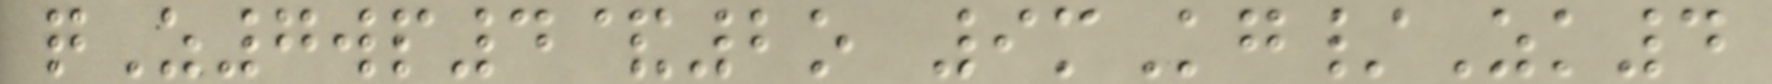qZ7wp4&2o 9mKg/Zk4
